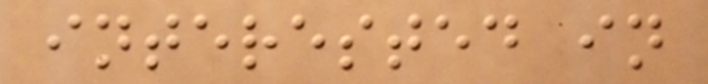interested in
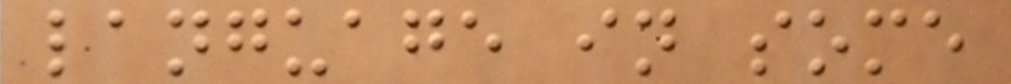language in some
